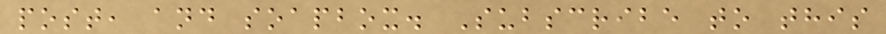post, and soapbox. Subscribe to this
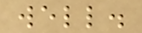well.
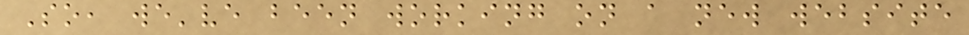So, we've been working on a new website
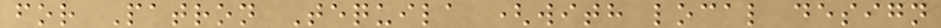for Patron Tequila (with local design
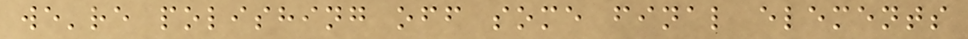we're polishing off some final elements
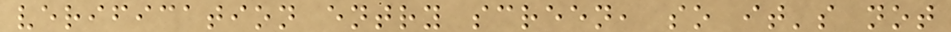verification entry screen, so it's not
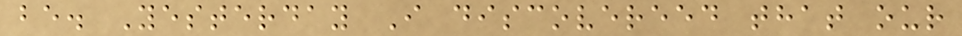be. Yesterday I discovereed that our
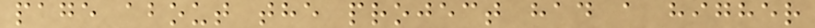page about the project had a higher
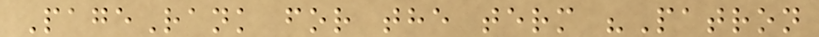PageRank for the term "Patron
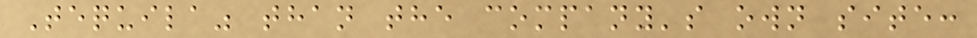Tequila" than the company's own site:
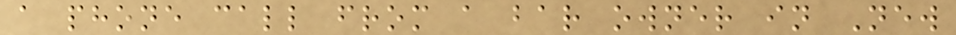a phone call from a bar owner in New
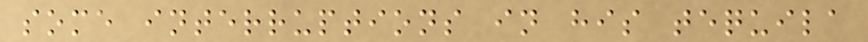some interruptions in his tequila
